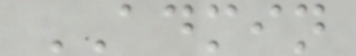ADMIN
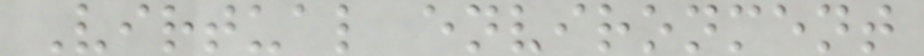Virtual environment
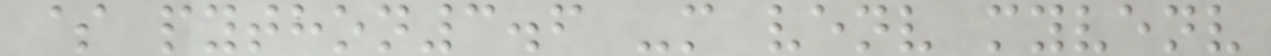$ python3.6 -m venv myvenv
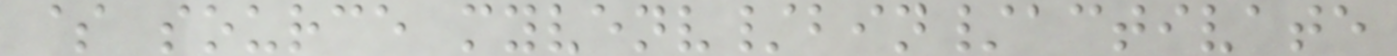$ source myvenv/bin/activate
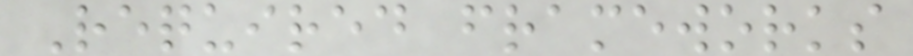Required frameworks
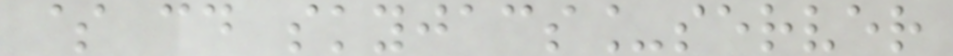$ cd skyjacs_server
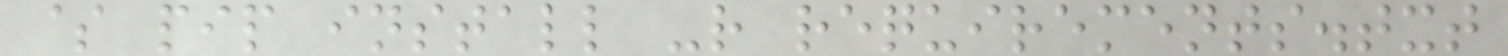$ pip install -r requirements.txt
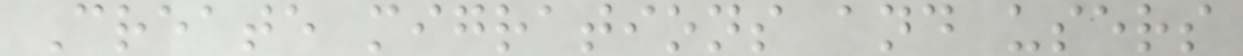Create migrations and users
